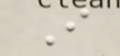I
